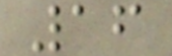16
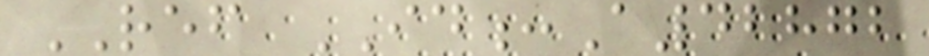REF ID:A42872
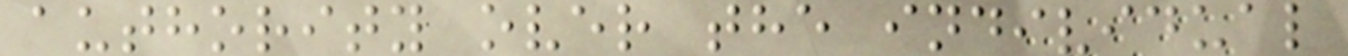authority over the individual
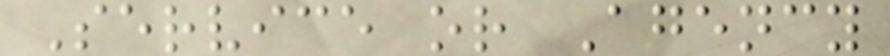Service or Agency
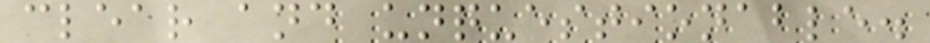clear and unquestionable.
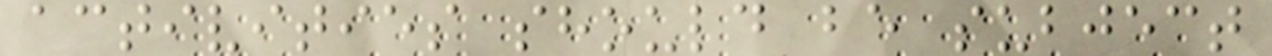activities should be subject
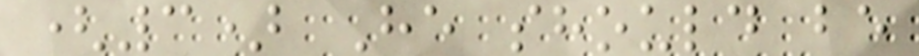(3) He should be
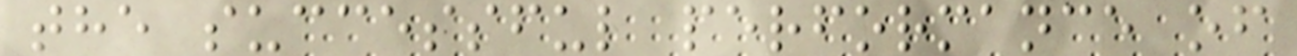the successful performance of
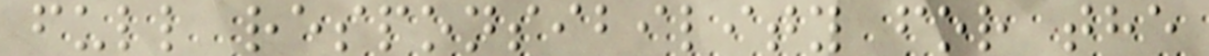full responsibility for the
